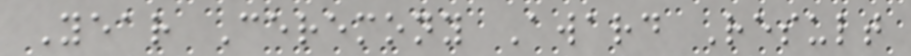Year Ceremony Award Result
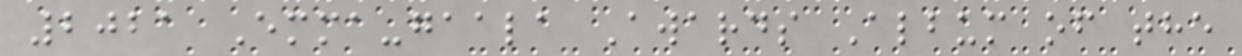2021 Emma-gaala Awards Album of the
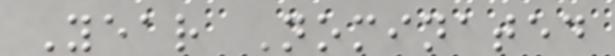Year Nominated
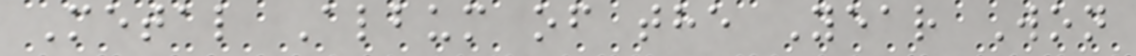Metal Album of the Year Won
